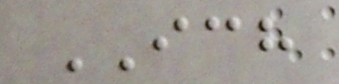ICH
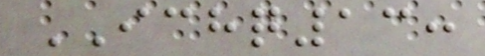ICHQ13:
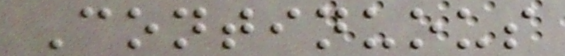Continuous
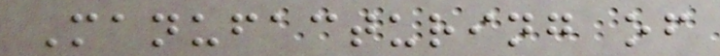Manufacturing of
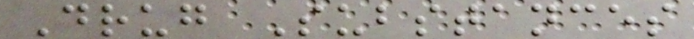Drug Substances
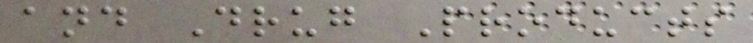and Drug Products
